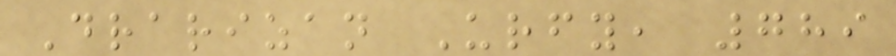Drarizan Urfy, 789
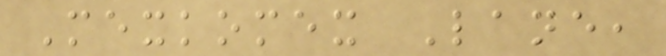Mexkomex Lane,
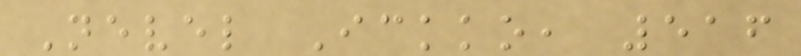Nevel Ickko, 516
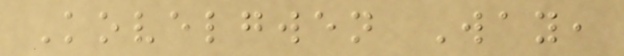Kovelgwen Way,
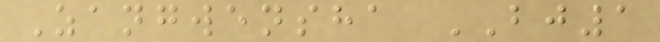Zangwensha BJ1
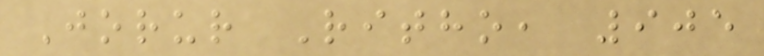Jorur Ritho, 905
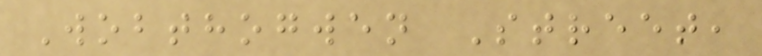Wobthogwen Street,
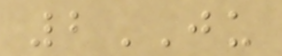2JU
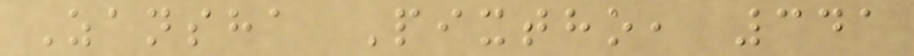Zansha Pixtho, 341
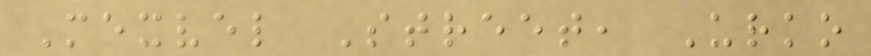Mexvel Street, Urko
